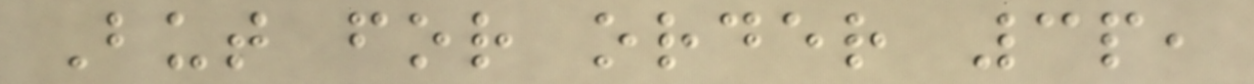But for order 3p,
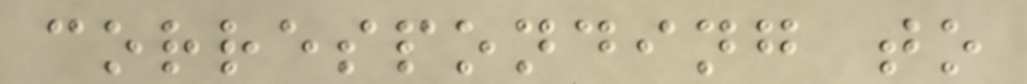corresponding to
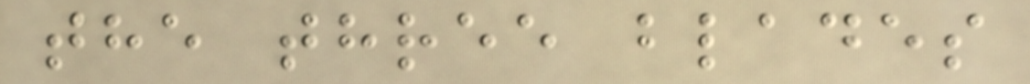the three blades
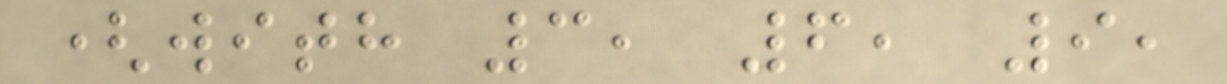(with 3, 6, 9,
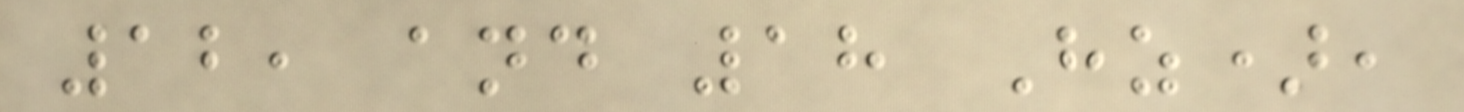12, and 18 Hz),
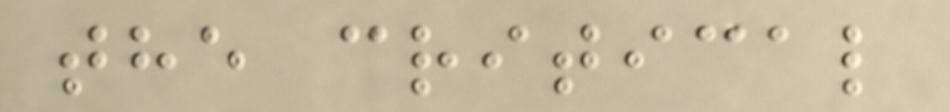the critical
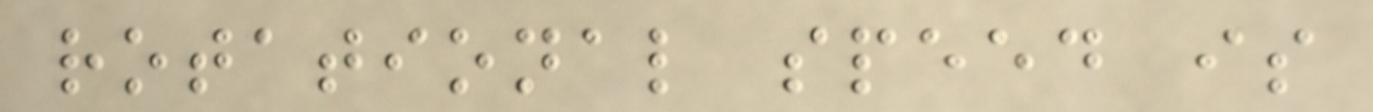rotational speed is
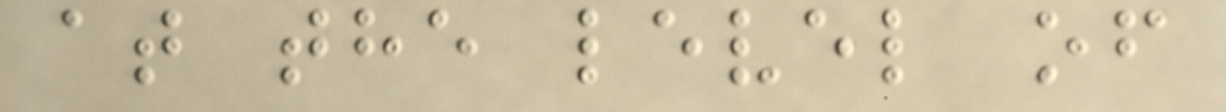at the level of
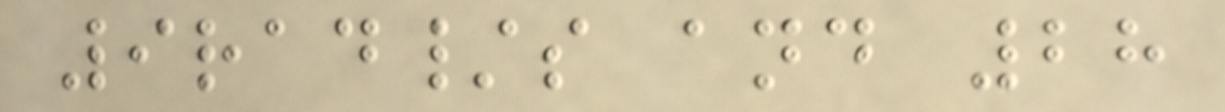9rad/s and 28
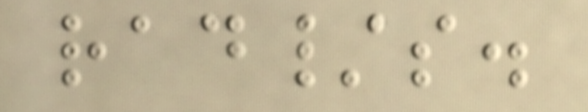rad/s.
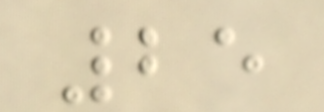25
